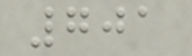701
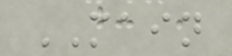MAIN
